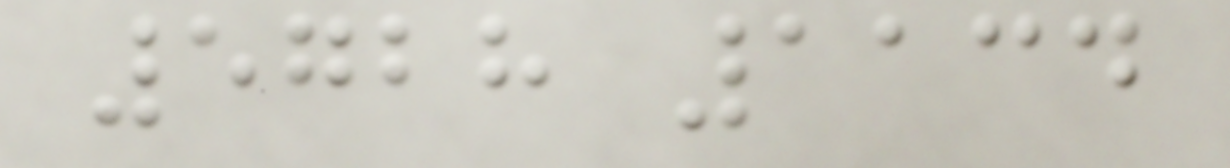5728 1134
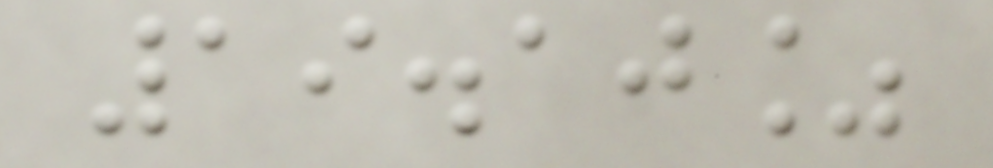19.10%
